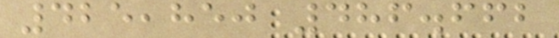425,850 486.662
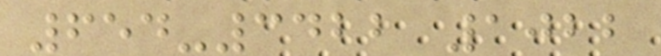654-3422 1022
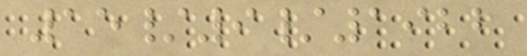15/9/1922
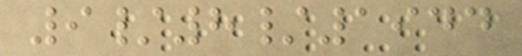9/8/1944
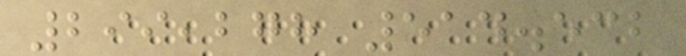299,278 514.532
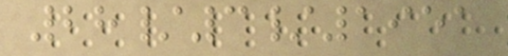28/3/1951
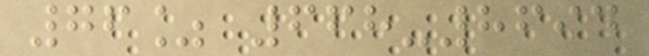76% 668-8694
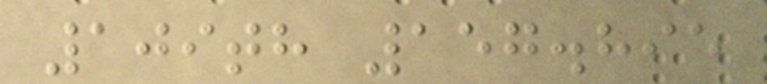109th 157.895
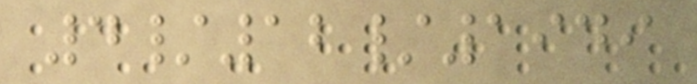4/12/1949
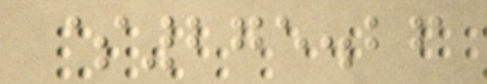$275.26
